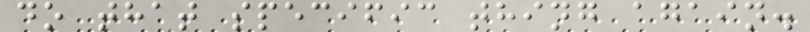do that specific thing again.
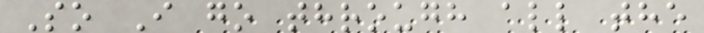So I go through all the
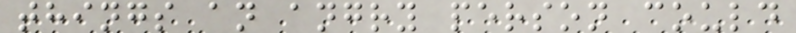things an angry person could
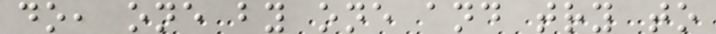do, one by one and try to
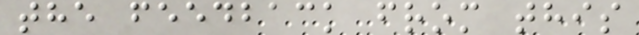the feedback from this
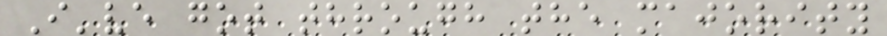I've got through the majority
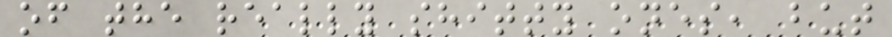of the really shitty ones, but
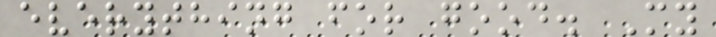everything for good. My
